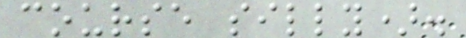course silly).
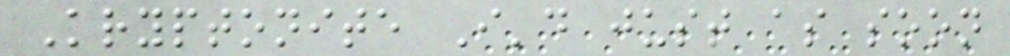Kryptonite I'd just as soon
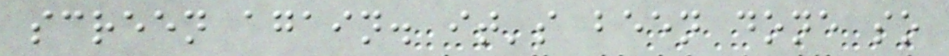screen again. it's been done so
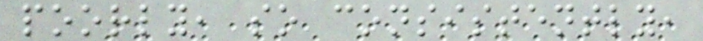poorly, so consistently,
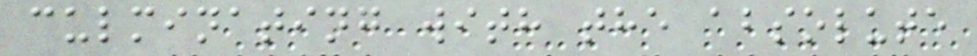culminating with the absolute
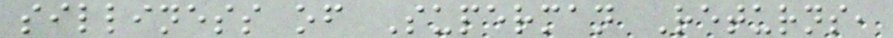silliness of Superman Returns,
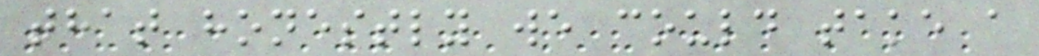that honestly we could take a
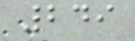249
